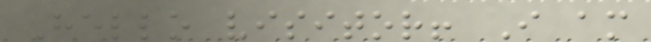Hello visitor! I am
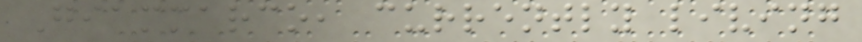Giammarco, currently living
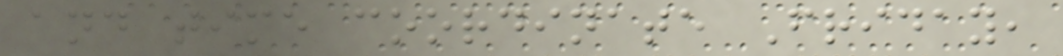and time coordinate Friday,
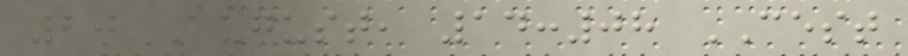20 August, 14:08 CEST
